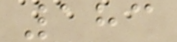183
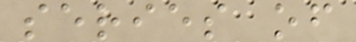series of
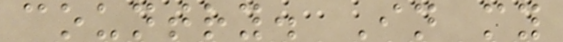country. In my
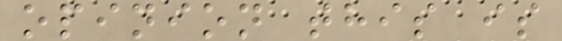opinion this is
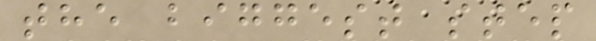the biggest step
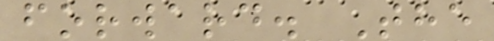forward. The
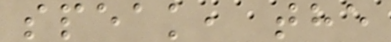speak, the
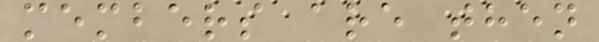members are then
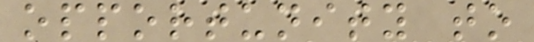opportunity to
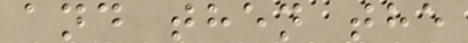and then the
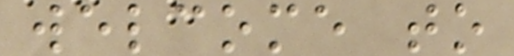welcome to
